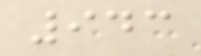943
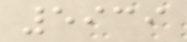5939
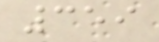359
